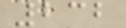232
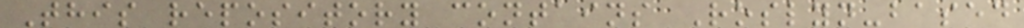This repository contains Roslyn-based
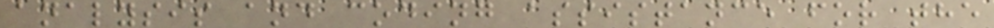analysis and coding assistance for the
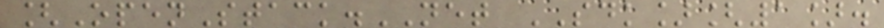[OpenStack.NET SDK][1].
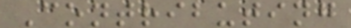Contributing
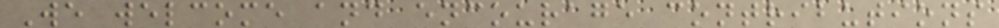We welcome and encourage contributions
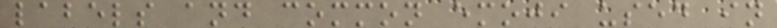labels and common emoji used in
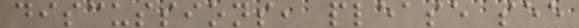discussions, please see
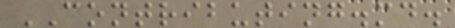CONTRIBUTING.md.
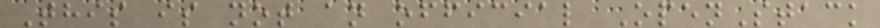This is not an official OpenStack
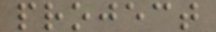project
